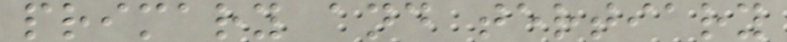primary and tertiary
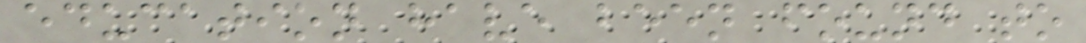education have been found to
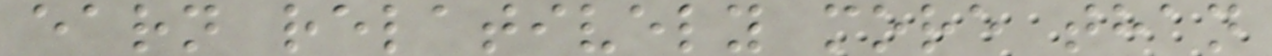earn relatively more than
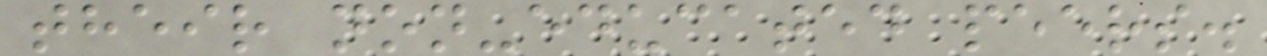their non-educated peers.
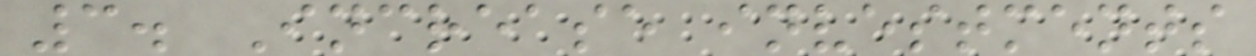3. Increase investments
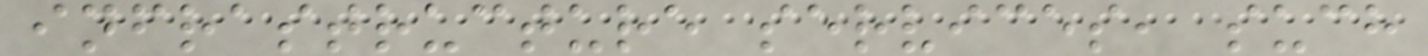infrastructure services, such
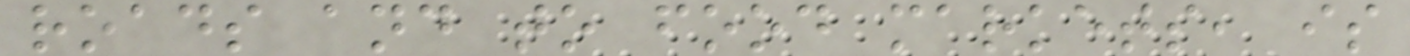roads and to food markets, is
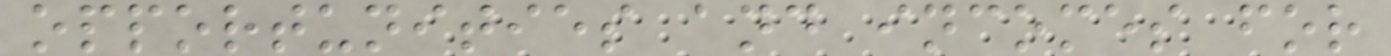opportunities and incomes for
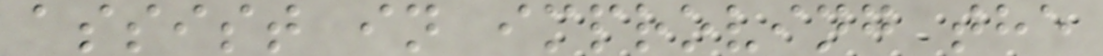assist in improving the
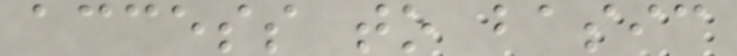access to basic
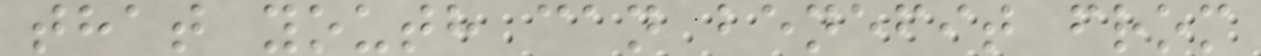that youth can benefit from
